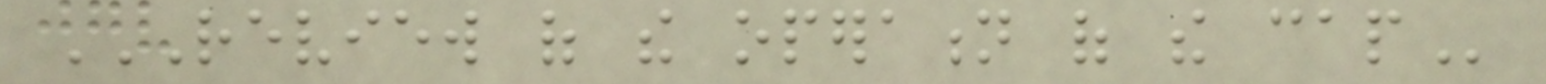REVIEW OF THE OPERATION OF THE CAP
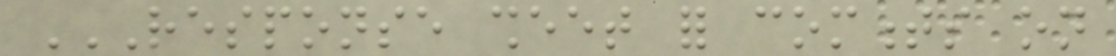RESPONSE SHEET FOR COMMENTS ON
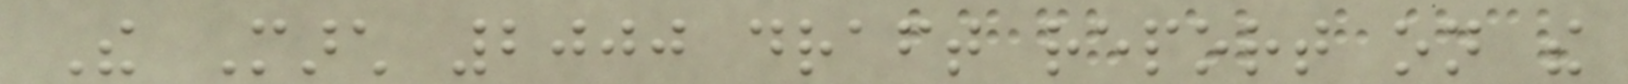The March 2000 draft report on the
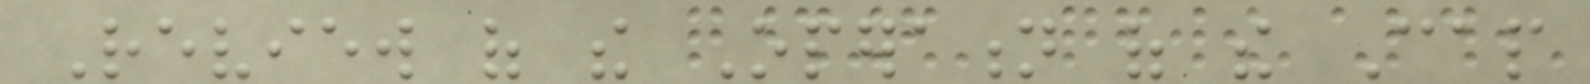Review of the Operation of the Cap
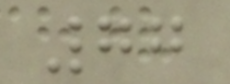77
